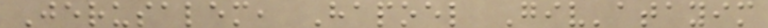Jerusalem, Hapoel Giv'atayim
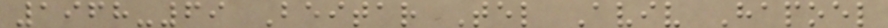1968-69 Beitar Tel Aviv Hapoel
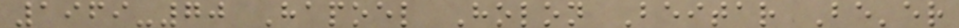1969-70 Hapoel Holon Beitar Be'er
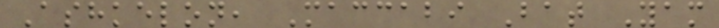Ashkelon, Maccabi Bat Yam
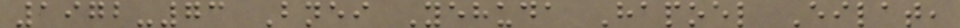1972-73 Bnei Yehuda Hapoel Eilat,
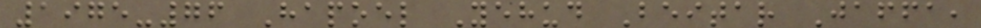1975-76 Hapoel Yehud Beitar Jaffa,
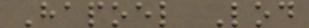Hapoel Lod
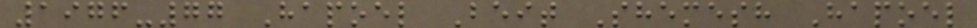1976-77 Hapoel Beit Shemesh Hapoel
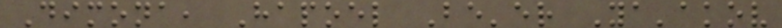Dimona, Hapoel Be'er Ya'akov
